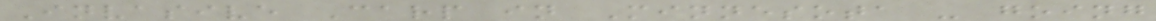Invasive Carp in Minnesota - going
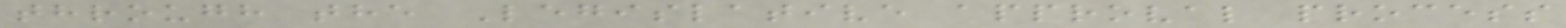through the Legislative approval process
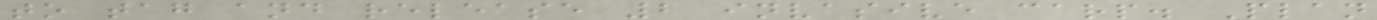to tag and release 2 invasive carp. Plan
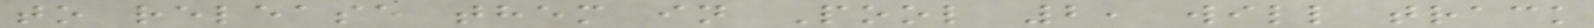to release them in Pool 2, will track
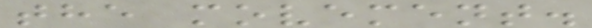the movement.
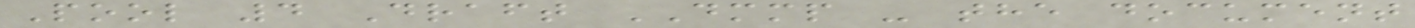Pool 4 Draft DMMP - the document
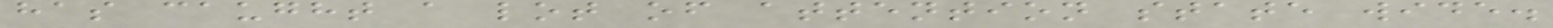has caught a lot of attention state wide.
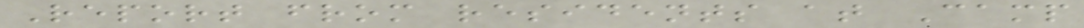Report from residents at Camp
